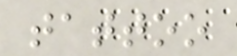tattoo
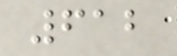612
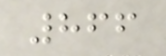866
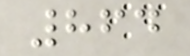864
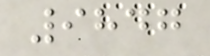9847
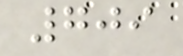709
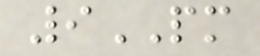9PM
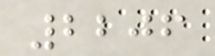2206
